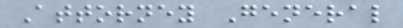Attorney General
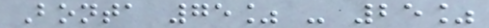Bonta 75% - 25%
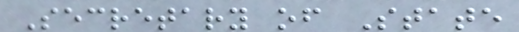Secretary of State
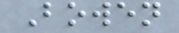Bowen
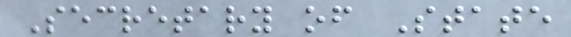Secretary of State
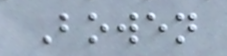Bowen
